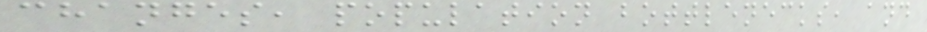changes, population bottlenecks, and
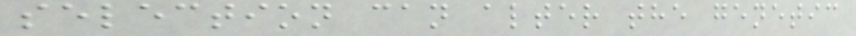selection can alter the genetic
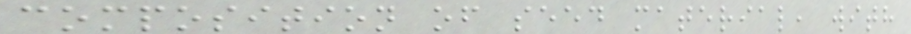composition of seed material, with
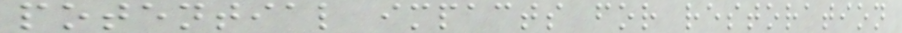potential impacts for restoration
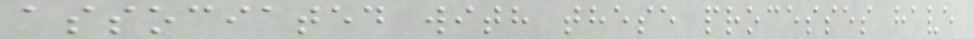associated with these processes have
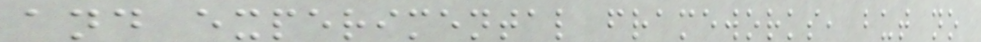and experimental frameworks, but no
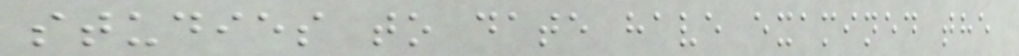studies to date have examined the
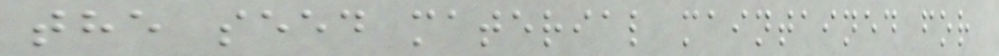the seed material maintained for
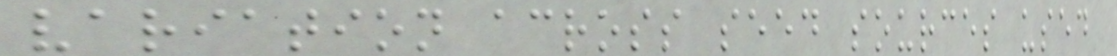variation across seed sources used
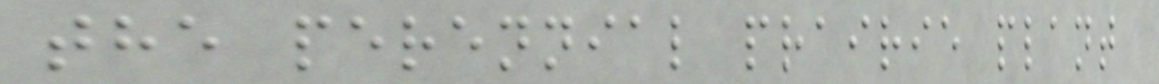the perennial prairie plant
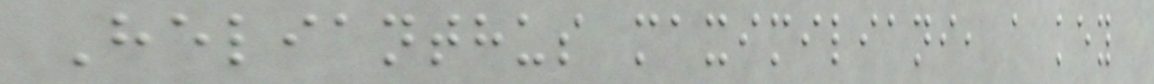Helianthus maximiliani, a key
